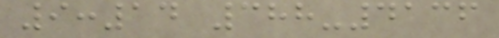9:14 388-4136
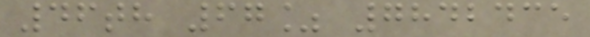46th 67% 7842435
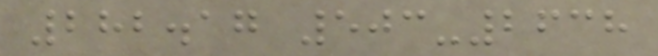282.17 503-2638
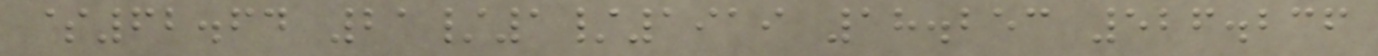$62.64 21/1/1919 18.253 526.236
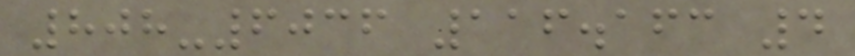808-6036 116.163 4
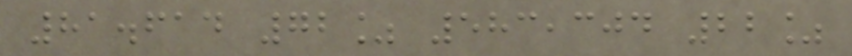81.614 72% 583,304 22%
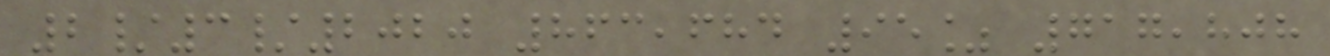2/3/2020 863,684 95% 717,808
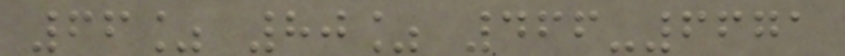66% 80% 466-6671
